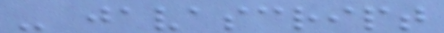- javascript
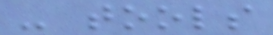- tools
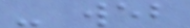- web
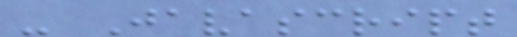- Javascript
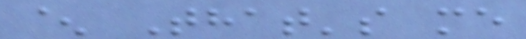^ That's me
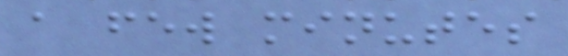a few minutes
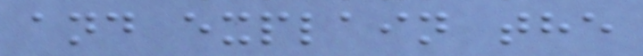and explain the
